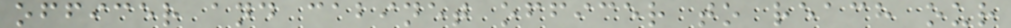officer and cabinet officer to reach our
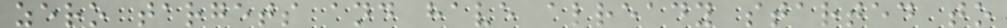zero targets and have already started to
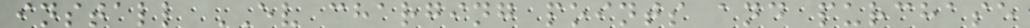install EV charging points and purchase
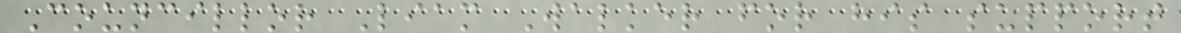Councillor Liam Walker for his support
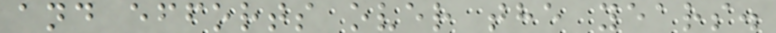and efforts over the years.
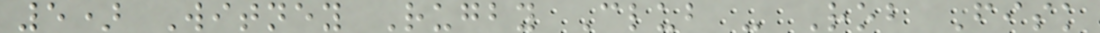5) Witney Rugby Club - Rob Fisk
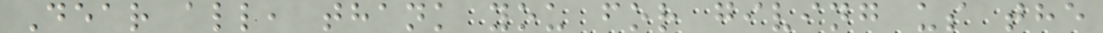Dear all, thank you for giving us the
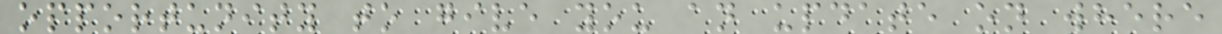opportunity to give you an update on where
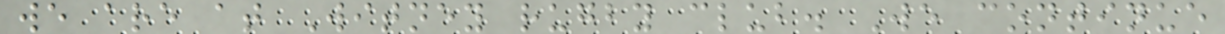we are at Witney rugby club. We continue
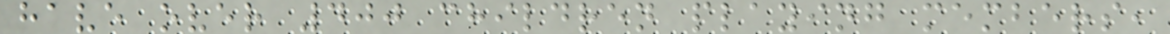have over 400 children playing members,
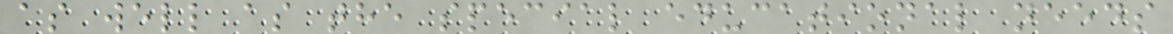as well as the special educational needs
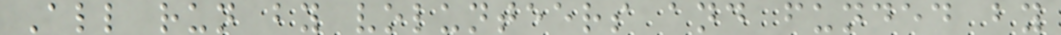All run by volunteers and funded by
